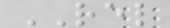REL
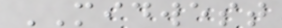MIDWEST
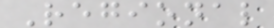Regional
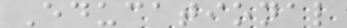Educational
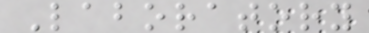Laboratory
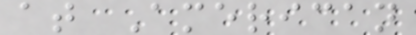at American
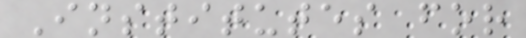Institutes for
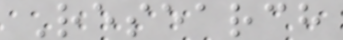Research
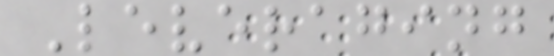Leveraging
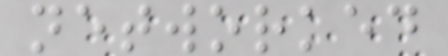networked
